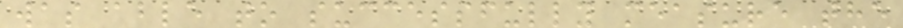was able to successfully measure the
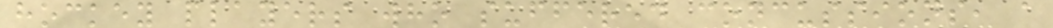hockey players who suffered concussions, a
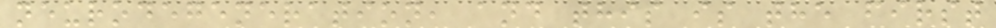neurodegeneration, and this is the first
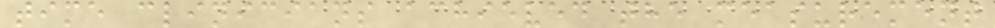time clinicians achieved the measurement
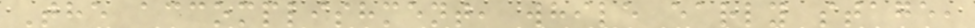The accomplishment, while early stage,
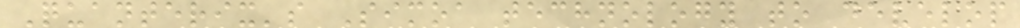Quanterix's Simoa technology to develop
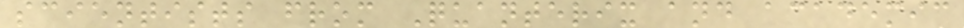scientists from Quanterix and academic
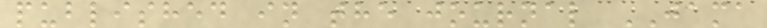published in the journal JAMA
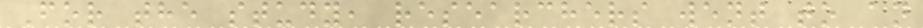For the study, researchers went to an
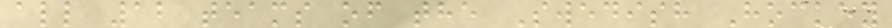all 12 teams of the Swedish Hockey
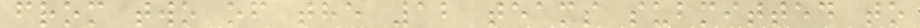from two of the 12 teams submitted to
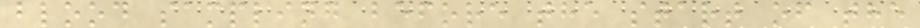blood sampling before the start of the
